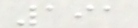191
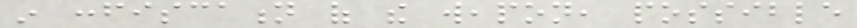in confiscation of the weapon, possible
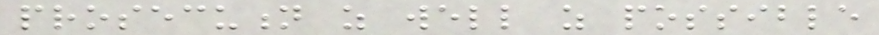prosecution as well as possible
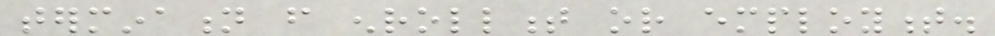termination from enrollment or employment.
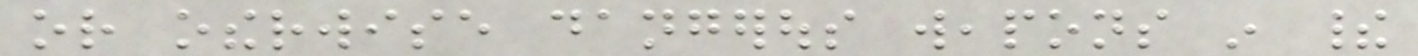or otherwise dangerous weapons in their
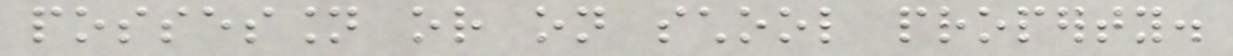possession or on school property.
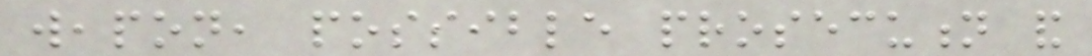weapon, possible prosecution and
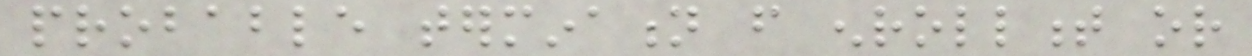probable termination from enrollment or
